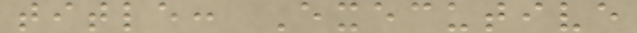title: Executive
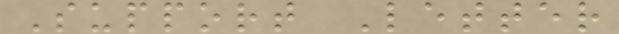Support Letter
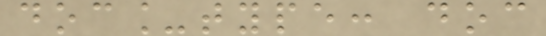doc_type: doc
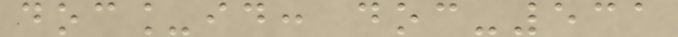doc_id: doc-531
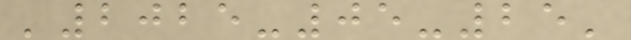'2025-05-25'
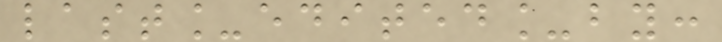last_edited_by:
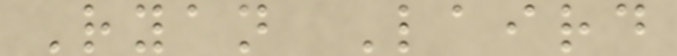Ryan Laird
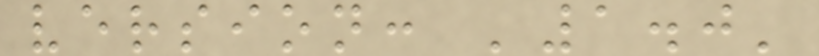version: '1.0'
